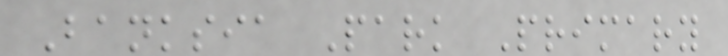Banksia Park Primary
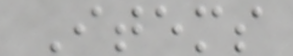Items
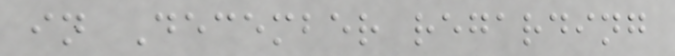in December regarding
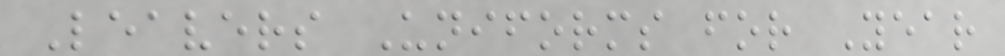Leavers Uniforms for Year
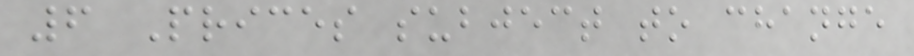6 Prices subject to change
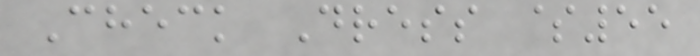Check Dress $55
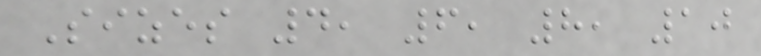Sizes 4, 6, 8, 10
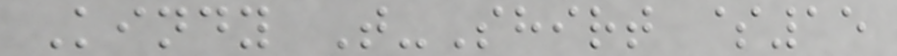Kindy T-Shirt $15
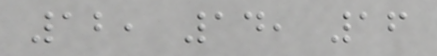12, 14, 16
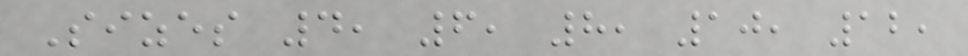Sizes 4, 6, 8, 10, 12,
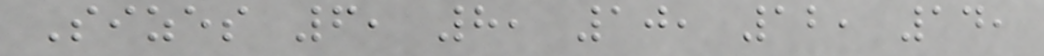Sizes 6, 8, 10, 12, 14,
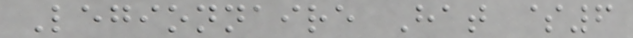Legionnaire Hat $6
